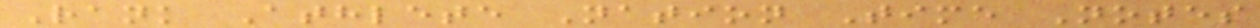Rank Athlete Nation Time Notes
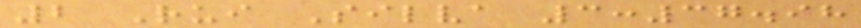2 Rui Silva 3:37.98
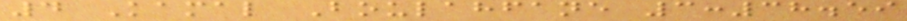4 Kamal Boulahfane 3:38.59
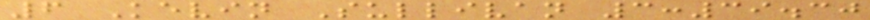6 Kevin Sullivan 3:39.30
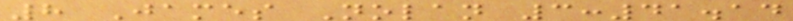8 James Nolan 3:41.14
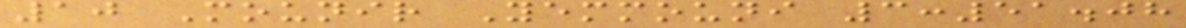10 Mounir Yemmouni 3:51.08
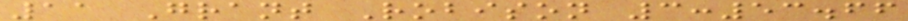11 Grant Robison 3:53.66
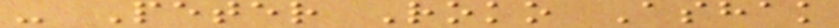- Peter Roko Ashak
